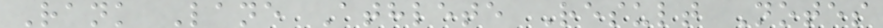Rank Lane Athlete Result Notes
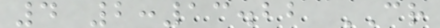4 2:13.22 CR
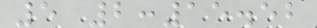5 2:15.52
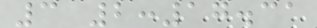3 2:17.31
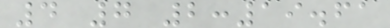4 7 2:19.61
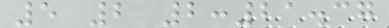5 2 2:21.37
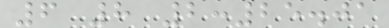6 8 2:25.01
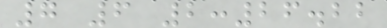7 6 2:26.22
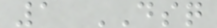1 DSQ
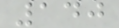140
